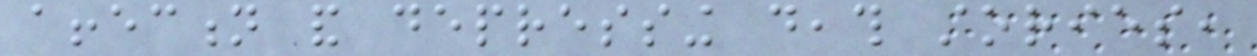affection and depressing death stories,
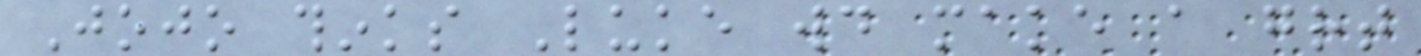Jojo thinks Luke would make a great
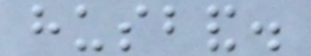husband.
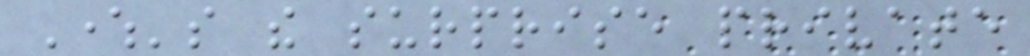Where's the surprise private
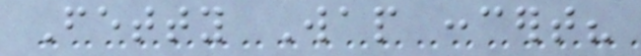Fetty Wap concert?
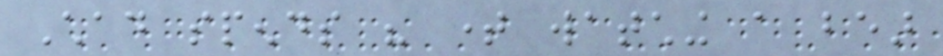Chad spends his time watching a bear
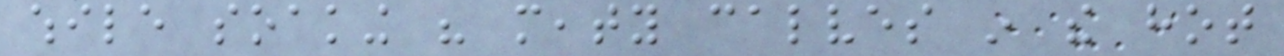while soaking his meaty calves in the hot
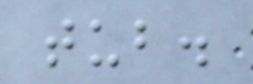tub.
